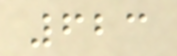623
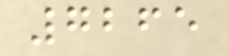7265
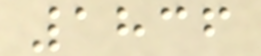1836
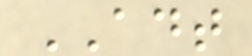ADT
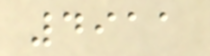4911
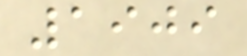1909
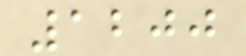1200
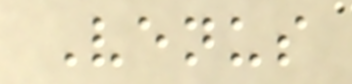Venus
